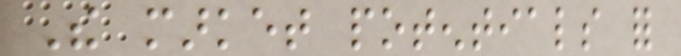The market potentials for
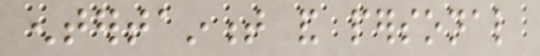entertainment and personal
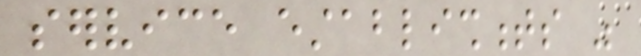service establishments was
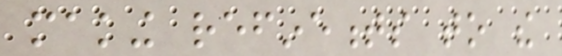making refinements to the
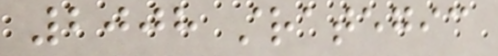2008 strategic
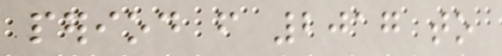period from 2017 to
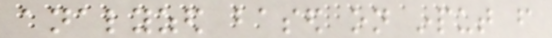analyzed based on input from
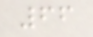66
